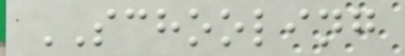SCHOOLING
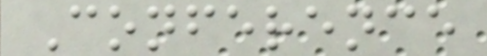Conference
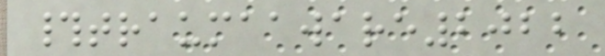#traumaaware2022
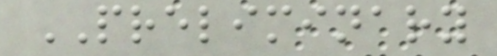PRELIMINARY
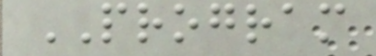PROGRAM
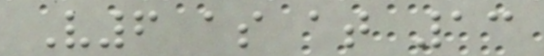V6 as at 13
